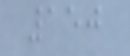150
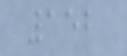152
